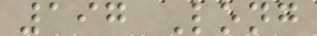197 Long
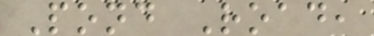Pond Road,
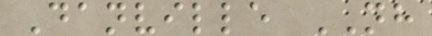Danville NH
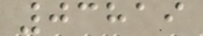03819
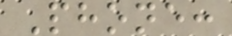Phone:
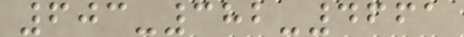603-382-4661
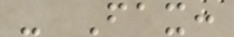- Fax:
